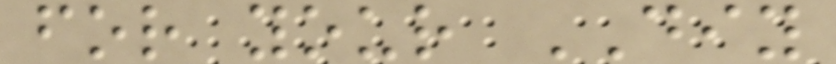for your DIY
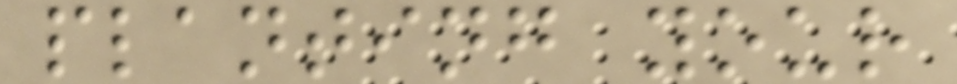planting your
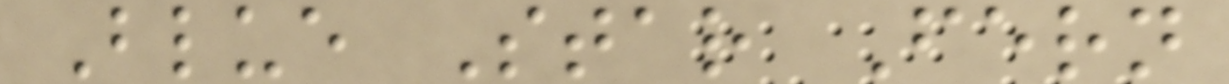Blue Star Fern
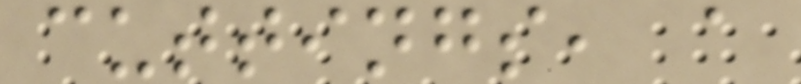cuttings, a
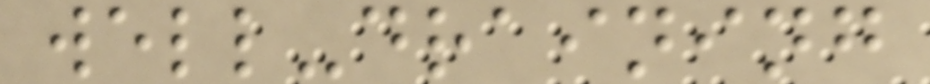well-draining
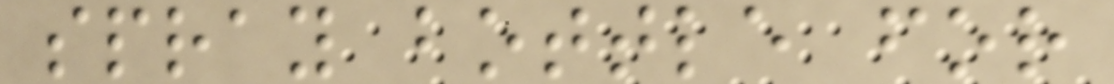spray bottle for
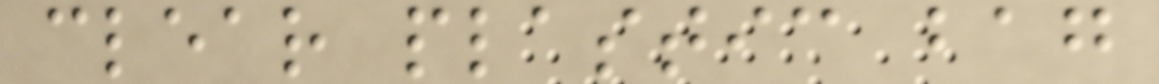clear plastic bag
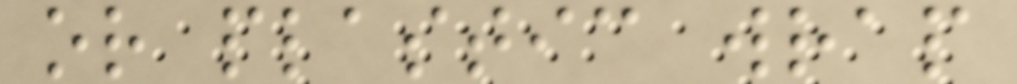or plastic wrap
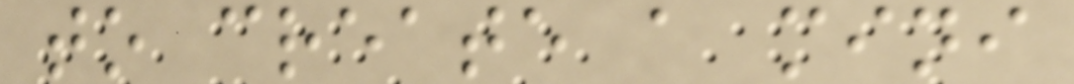to create a mini
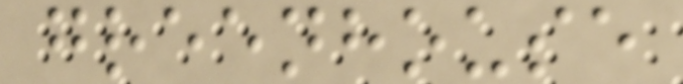greenhouse
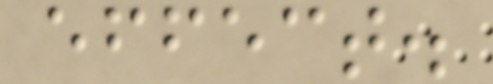effect.
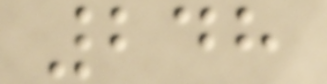248
